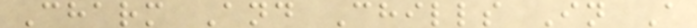Charm And Chills In A
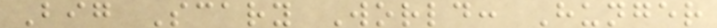Big Scary World: Hunger
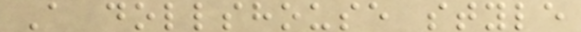A dollshouse style
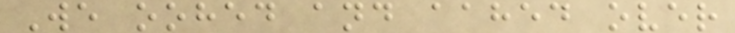We oohed and aahed over
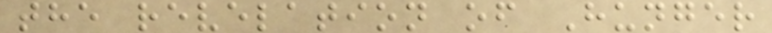the revelation of Hunger
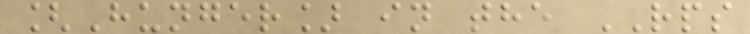[Hunger] in the RPS
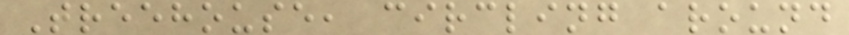Treehouse, circling around
